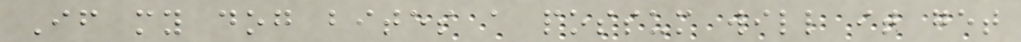If my dog bites a possum will it get
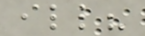ill?
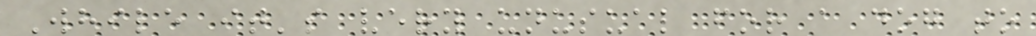While it's very unusual for a dog to
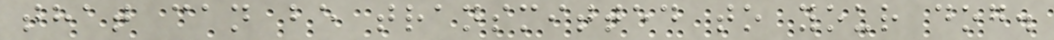that can be transmitted to your dog.
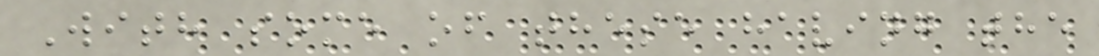With some of these having the
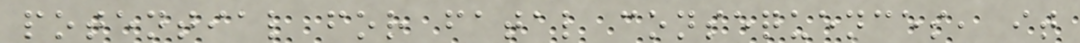potential for fatal consequences, it
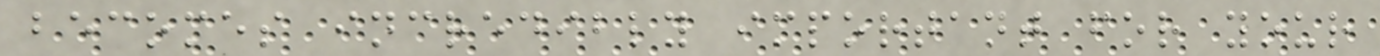becomes incredibly important for your
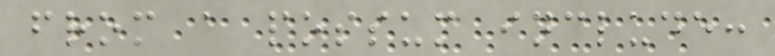from a possum include:
